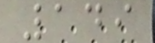149
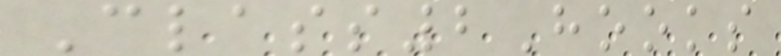Class2Hooks
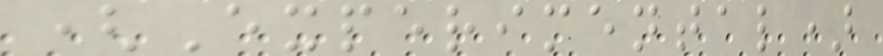(Experimental)
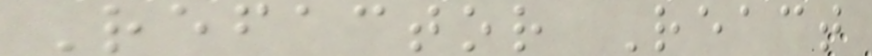Refactor React
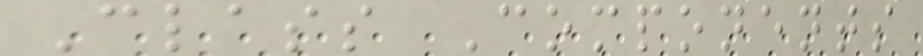Class Components
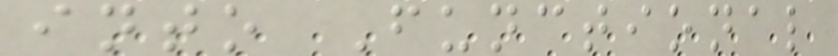into Functional
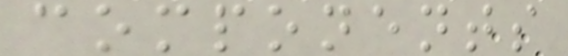components
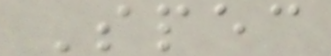Spec
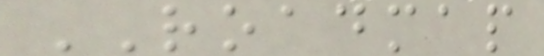ROADMAP
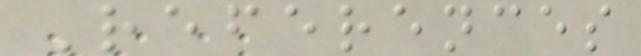References
